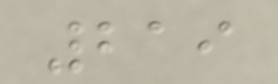219
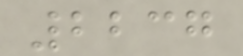2237
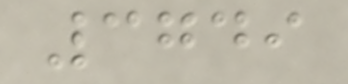3749
